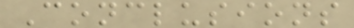Conclusions
